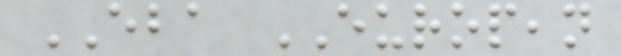EBA EUROPEAN
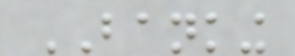BANKING
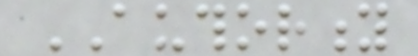AUTHORITY
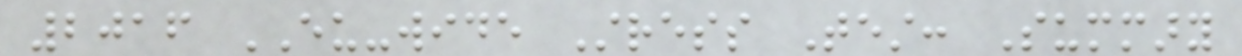2016 EU-wide Stress Test: Summary
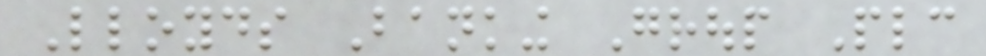Lloyds Banking Group Plc
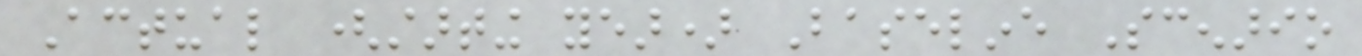Actual (starting year) Baseline Scenario
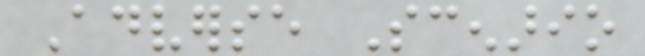Adverse Scenario
